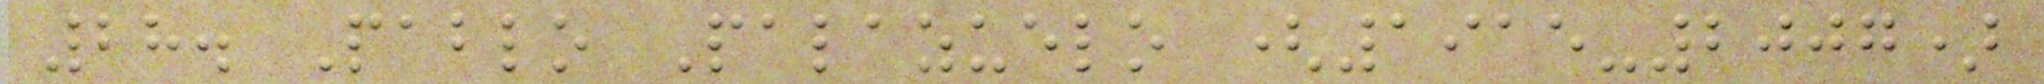28. Pablo Palazuelo (1915-2007)
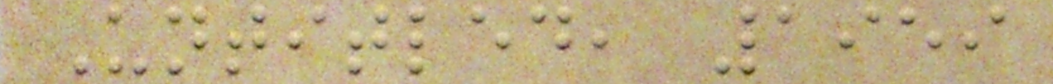Untitled, 1959
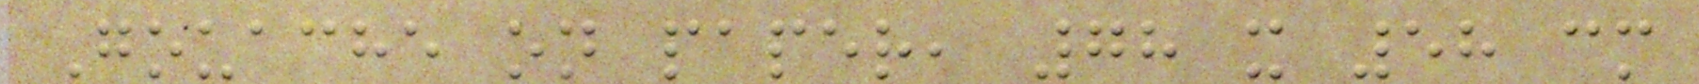Gouache on paper, 78 x 58 cm
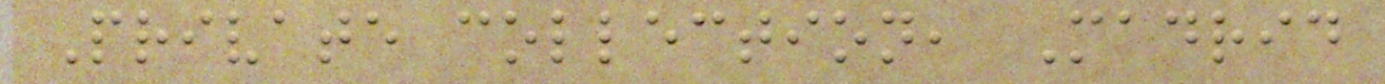Private collection, Madrid
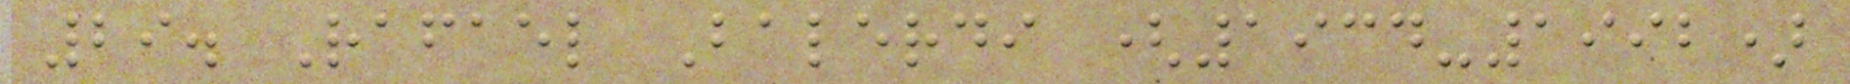29. Rafael Balerdi (1934-1992)
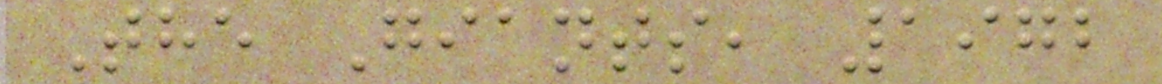The Giants, 1972
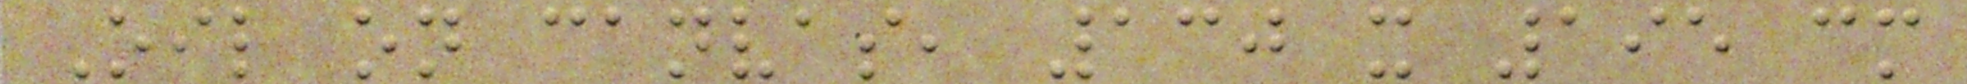Oil on canvas, 130 x 195 cm
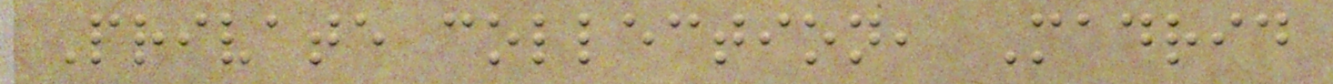Private collection, Madrid
